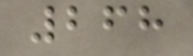268
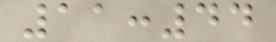11:44
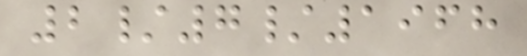2/7/1968
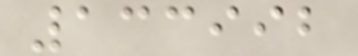133992
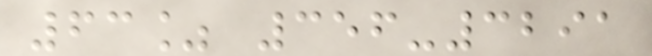63% 356-3291
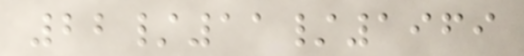22/11/1969
